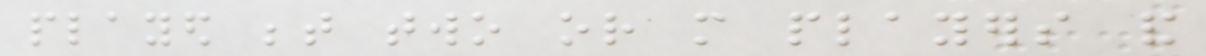played between two or more players and
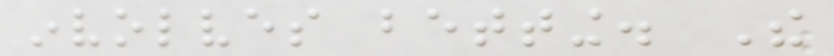involves betting. The
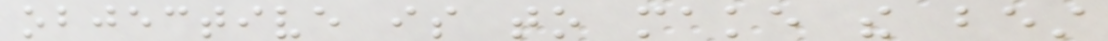objective is to make the best
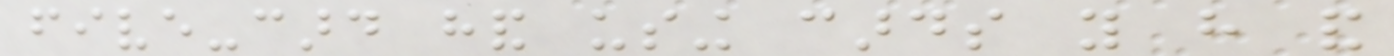five-card hand using cards you have and
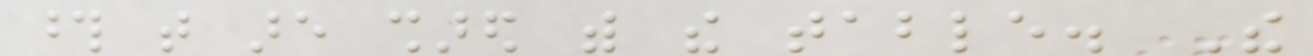those that are shared with the table. The
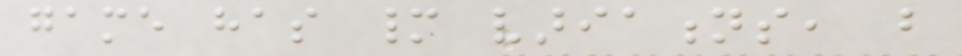game has many variations, but
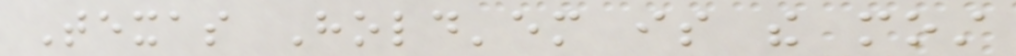Texas Hold'em is the most
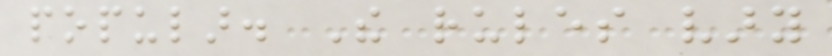popular. The rules vary
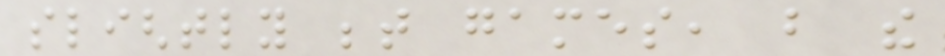slightly between games, but the
